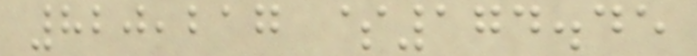820,217 $174.45
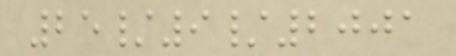25/9/2001
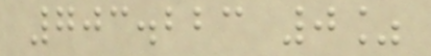703.223 0%
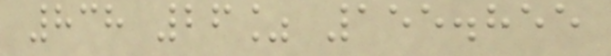838 26% 155.855
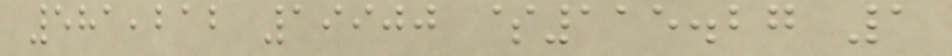581,212 19900 $115.27 1
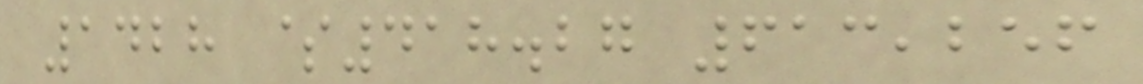1428 $418.27 613,256
